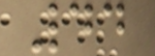44
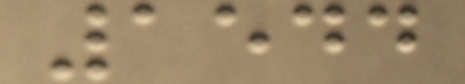1544
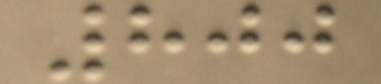800
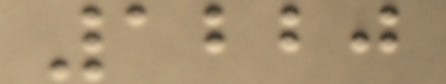1220
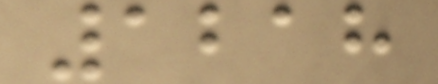1218
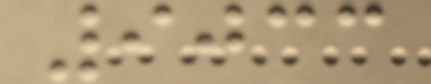9033
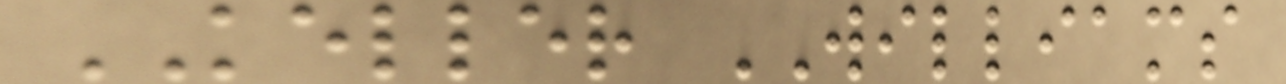KELLER WILLIAMS
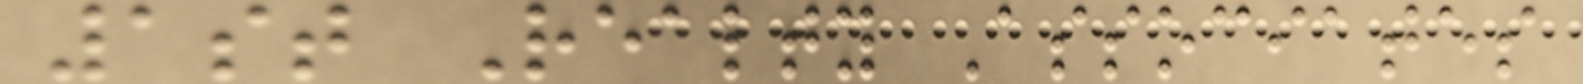1st Realty Associates
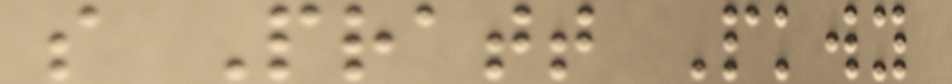s Pratt Pkwy
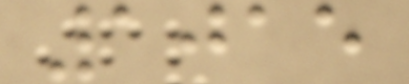1015
